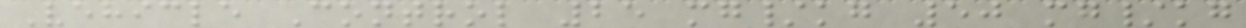Vehicle Control 25 mg/kg 50 mg/kg
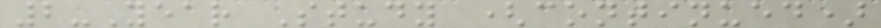2-Year Study (continued)
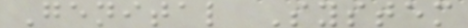Genital System
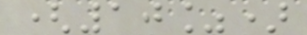(10%)
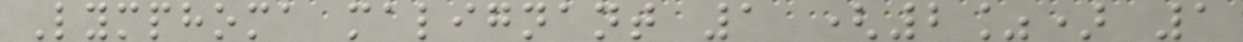Lymphoma malignant 1 (2%) 1
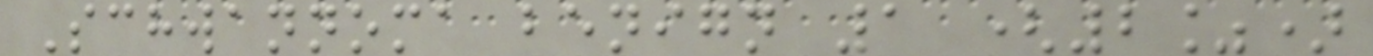Schwannoma benign 1 (2%)
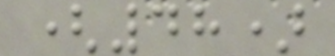(48)
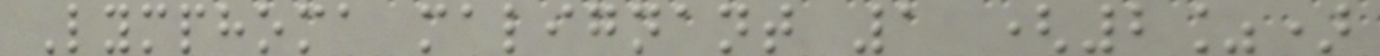Lymphoma malignant 1 (2%)
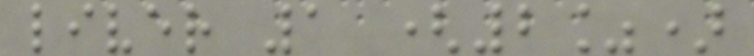liver 1 (2%)
